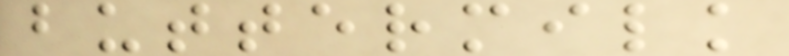buttermilk
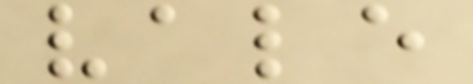vale
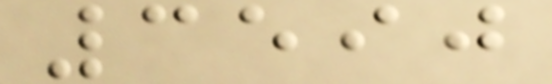3590
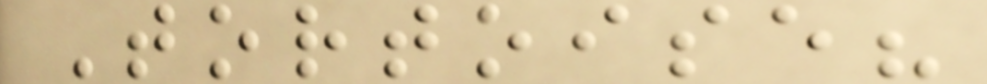Tortoise?
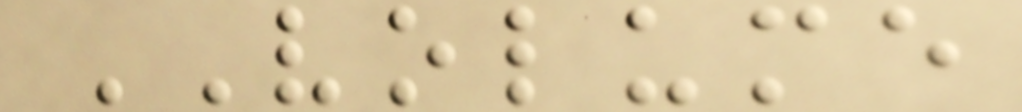VOLUME
